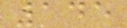145
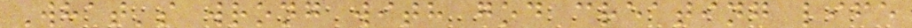What's wrong with god creating life
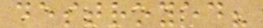destroyed?
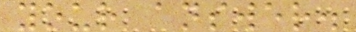your answer.
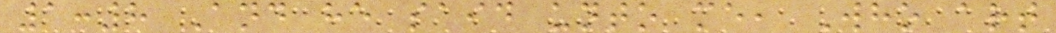1:8 And he said unto me, Who art
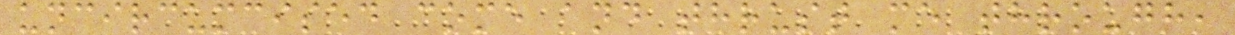uncircumcised come and thrust me through,
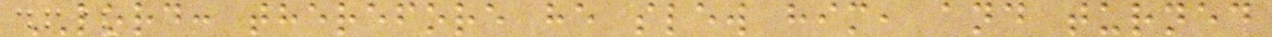LORD: therefore he slew him, and turned
